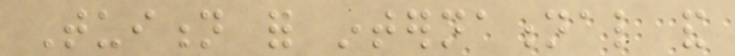Tuition for international and
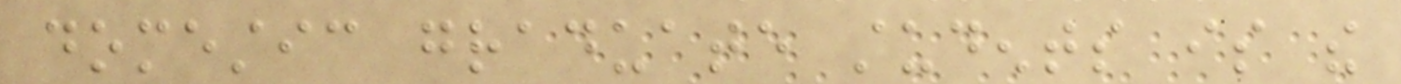domestic graduate students is the
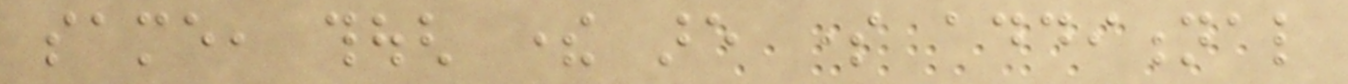same, though there are some additional
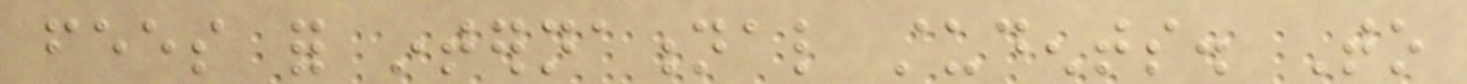fees for international students. To
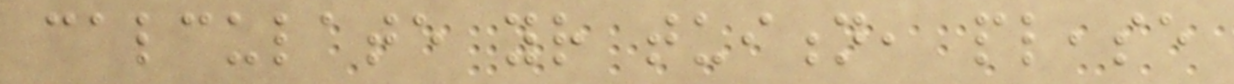calculate your tuition, please
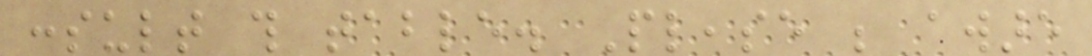consult this table. Please be aware
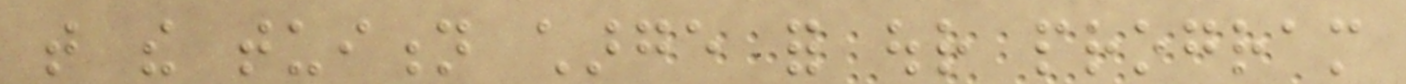that the tuition charge for our program
